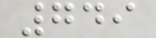749
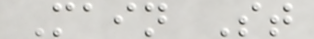Main St
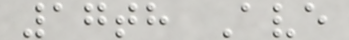17th Ave
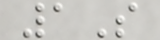1S
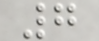7
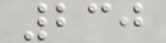230
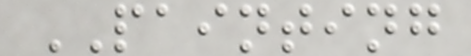PAINTING
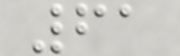61
